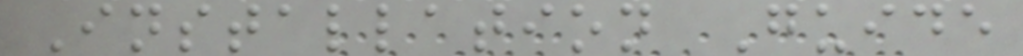Installation Guide
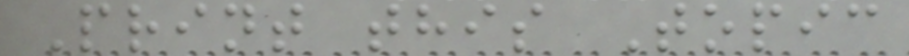Print this Topic
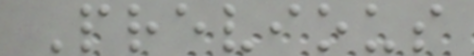Previous
